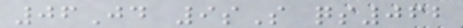06Jd 9sS qs062
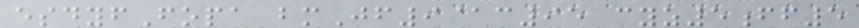esdyfFopa bmJf9@c95 cyz5ff5
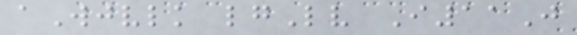aWjvlk lgLv I11J
